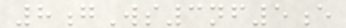8gWs3nf5e
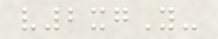v2xgY-
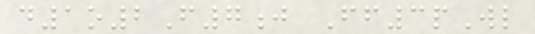d1o2F7j Ff3pWl
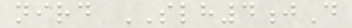nird SLH4jD
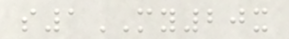s1MY20x
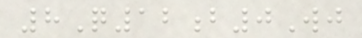8Q12b0Wj
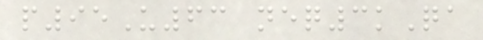p95U63 neq3kQa
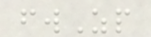fwZp
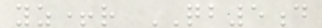yz+r QB5d
